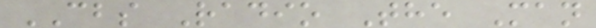CBS Radio The Man
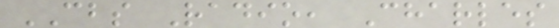CBS Radio, Charles
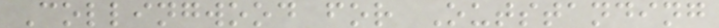Collingwood for Outstanding
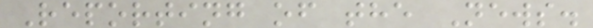Reporting of the News.
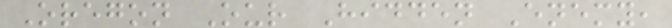Oregon Our Hidden Enemy,
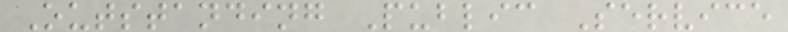Outstanding Public Service
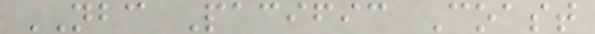NBC Pacific Coast
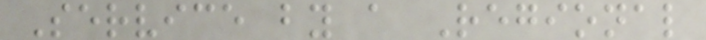Service by a Regional
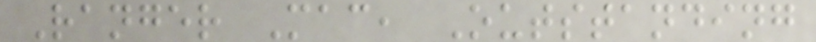Ranger Mac, Outstanding
